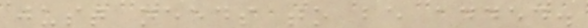just needs to be added.
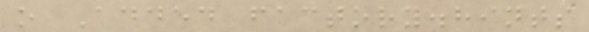o Added factory.hints
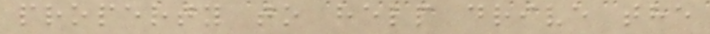property to help drive the
